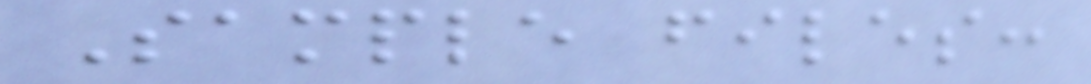Sample files:
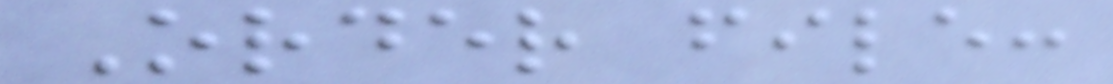Order file:
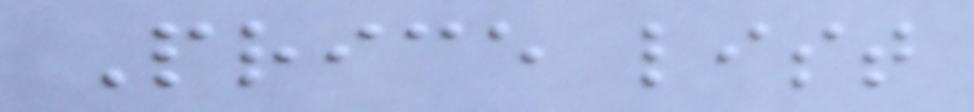Price list
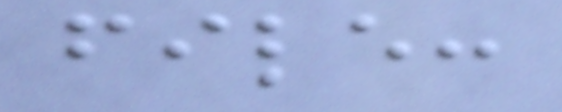file:
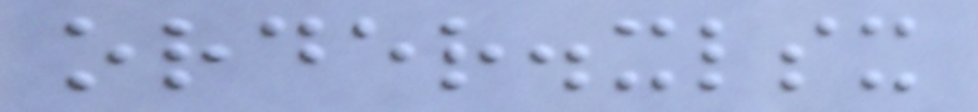order.xlsx
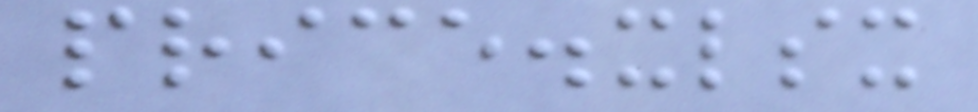price.xlsx
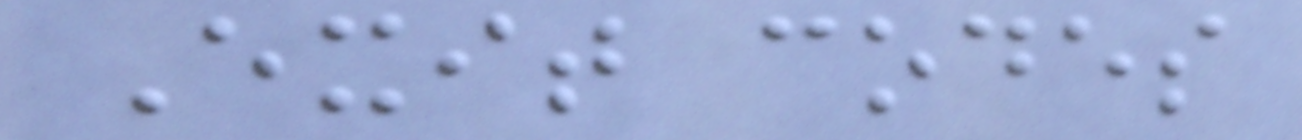Exit codes
